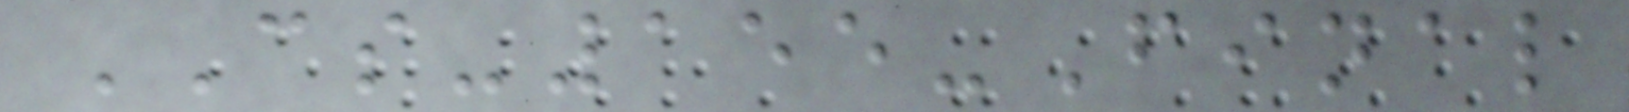CS-155-Final
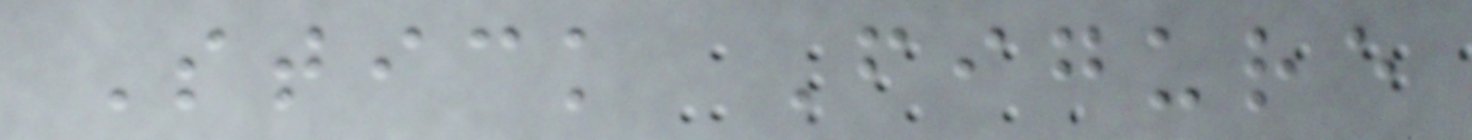Stick Figure
